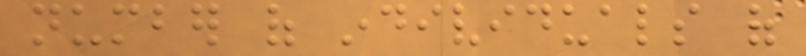number of individuals of
